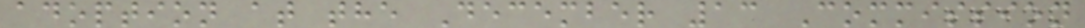adoption at the December 13 Commission
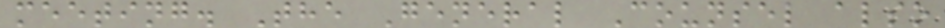meeting. The General Counsel also
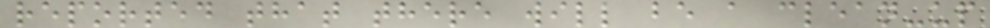reported that there will be a clean-up
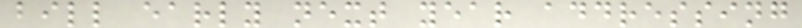bill early next year addressing
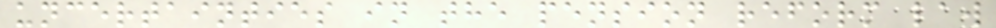uncertainties in the pension reform law
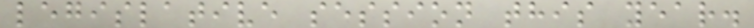legislative session this year.
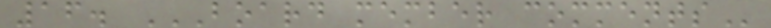16. BOARD MEMBER COMMENTS
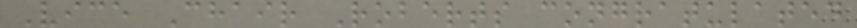Vice Chair Roberts congratulated
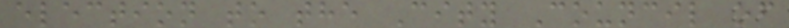election to the City Council of
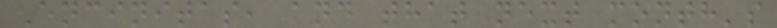Encinitas, and that next month's
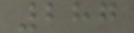287
